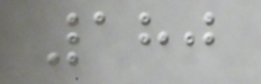180
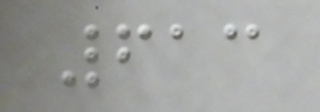613
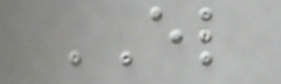EL
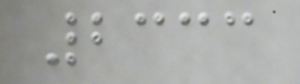2333
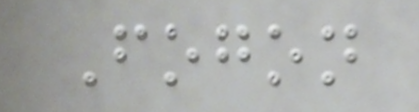Fogon
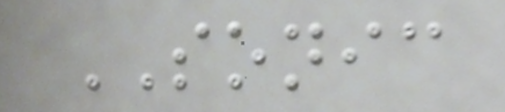SONIC
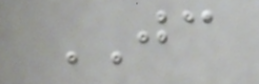JC
